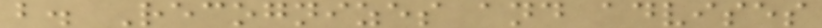b. Recognizes and advises
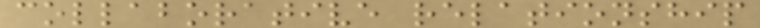collaborative relationship
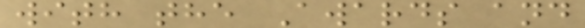with the Awards and
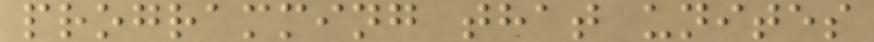programming that unites
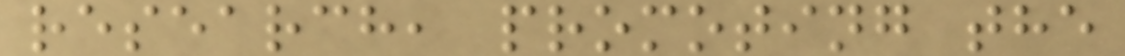research, promoting the
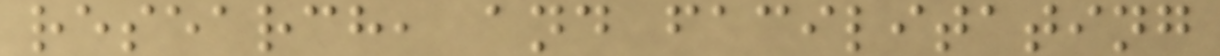research, and facilitating
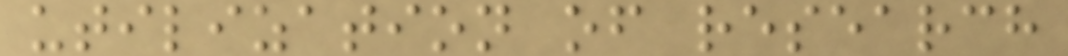utilization of research
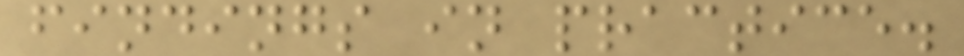findings in practice.
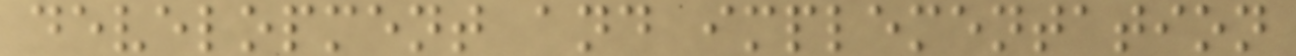development and implementation
